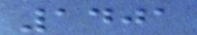1401
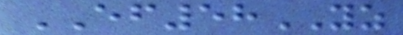EF58YZ
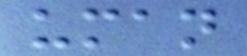uman
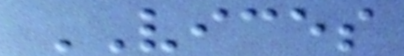VICES
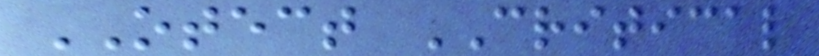OTECT CRITICAL
